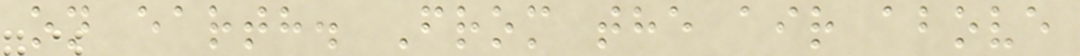on earth. From the air above
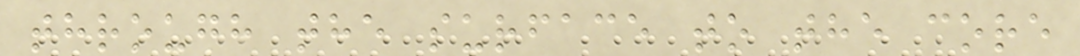through the surface to the core
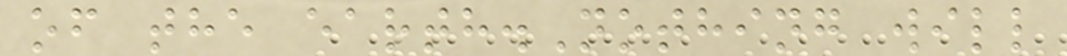of the earth.Nothing will
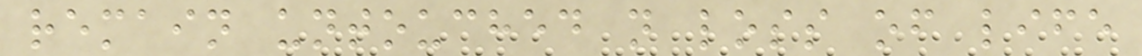remain untouched n loss of life
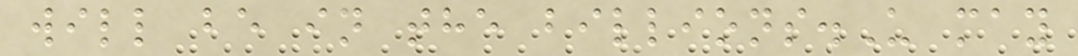will be in the billions.U may
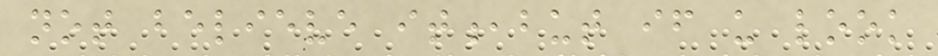not believe it,but if u look
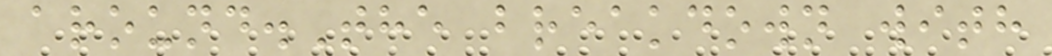around.The breakdown with
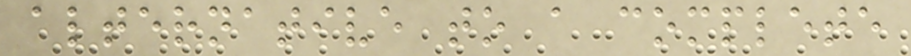alternative to a complete
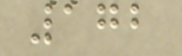172
